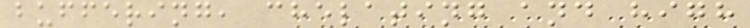buffering, chelating and high
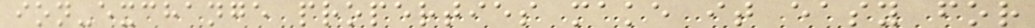ion-exchange properties make it easy for
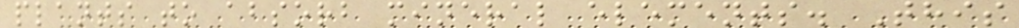plants to absorb mineral elements. This
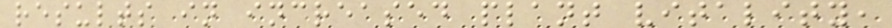results in increased plant vitality,
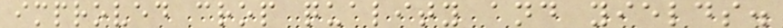improved crop quality and yields.
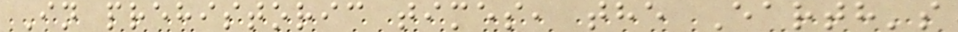In prehistoric times, the Earth's
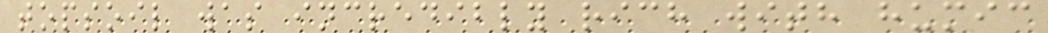topsoil was incredibly rich with humic
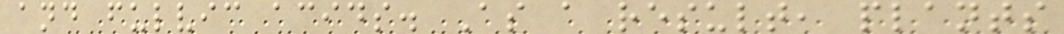and fulvic acids. As a result, plants
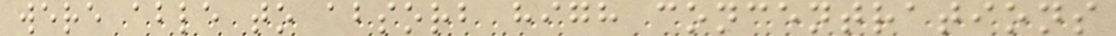were able to absorb high concentrations
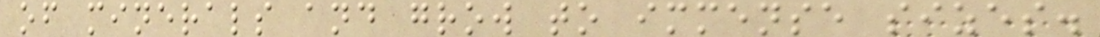of minerals and grow to immense sizes.
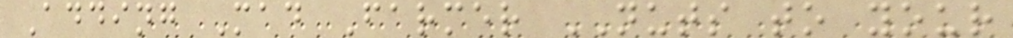Adding Mad Farmer NUTS to your
